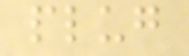plug
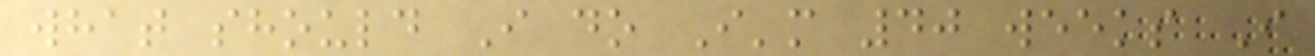what should I do I'm 40 weeks I
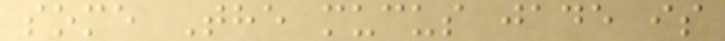some The mucus jade is
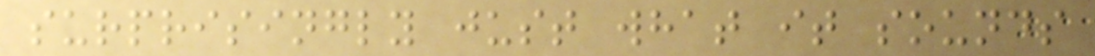surprisingly just what it sounds
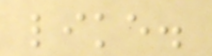like.
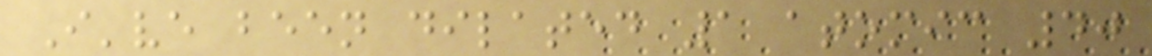I've been dilated 1 atomic 40
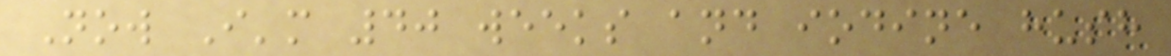Now I'm 40 weeks and iodine hush
